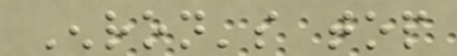Enron's top
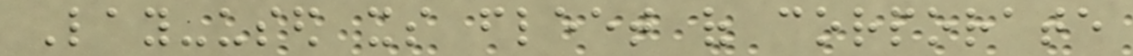Lay-used its fleet of corporate
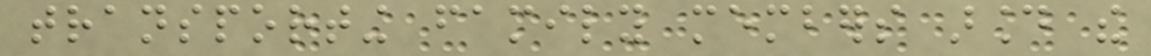transporting family members around the
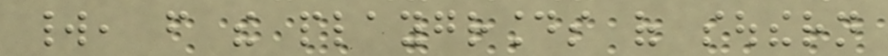world, from the playgrounds of southern
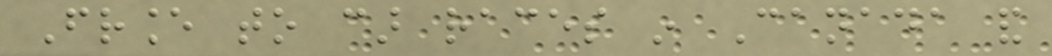France to car races in Canada and
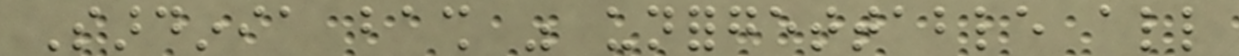Sardinia bash was unforgettable all
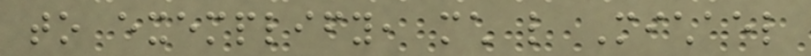to exemplify, much like Michael
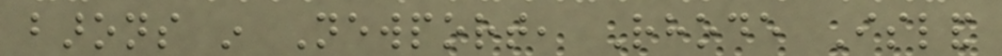barons in Newport, Rhode Island
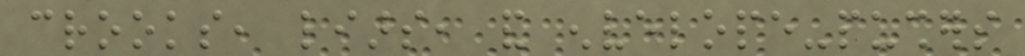crooks, liars, and envelope-pushers
